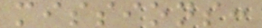missions:
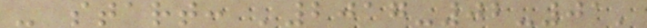- start: '2017-02-01'
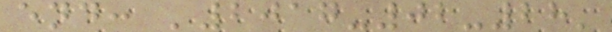end: '2017-02-28'
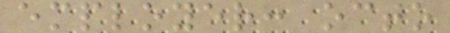employer: octo
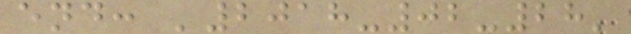end: '2018-02-28'
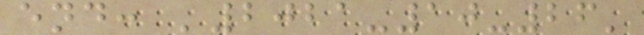end: '2021-10-26'
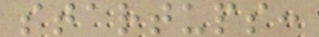startups:
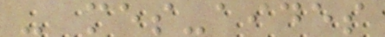- mes-aides
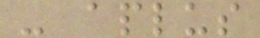- aplus
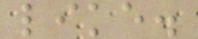like.
